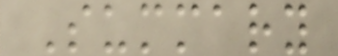Summary
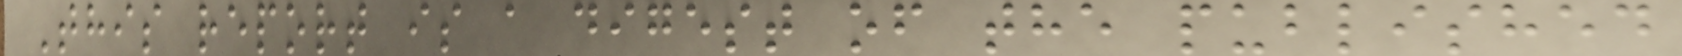This report is a digest of the published
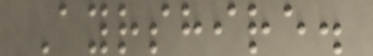Ayrshire.
